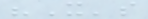"It's
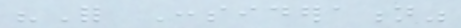"For Consideration"
